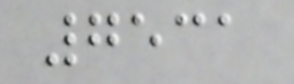7531
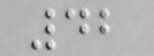42
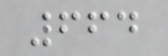664
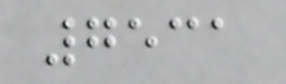7531
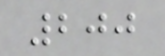200
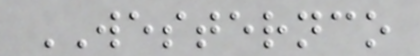WESTERNCO
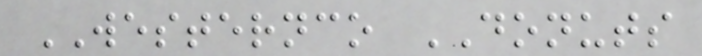WESTERNCO DONUTS
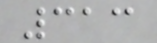313
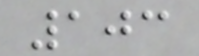103
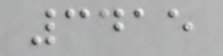3415
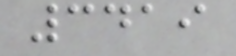3419
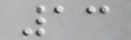13
